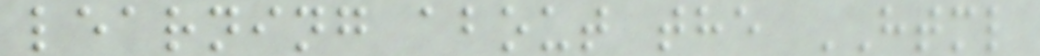learning about the HTML
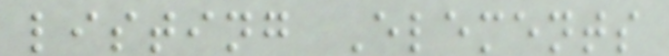listing Elements
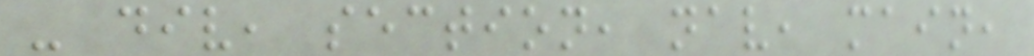- div, section, nav, main,
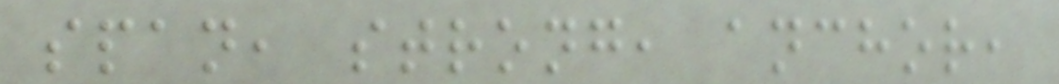span, strong, anchor,
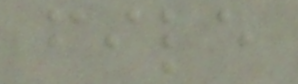file
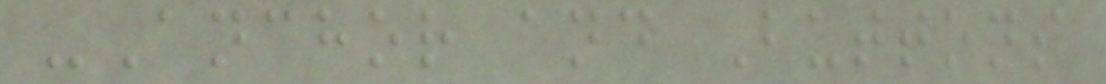-Anchor and Buttons
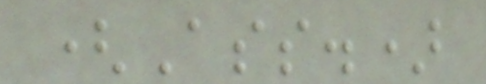(Ass.)
